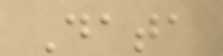Data
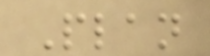Plan
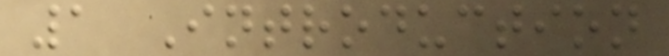1 Introduction
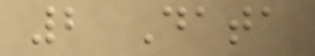2 Data
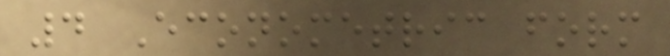4 Econometric form
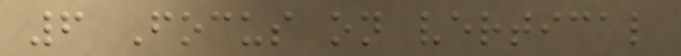6 Focus on vertical
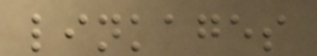linkages
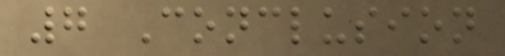7 Conclusion
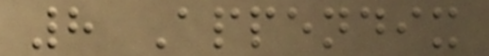8 Appendix
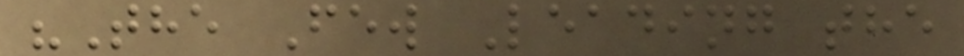"The Few Leading the
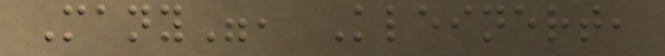Many", Kleinert,
